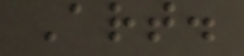Art.
